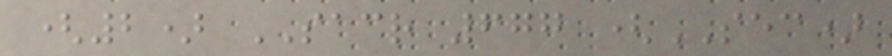(2) SACR 677 (SEC)
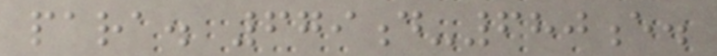para. 679d-680e.
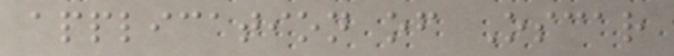application of Oscar
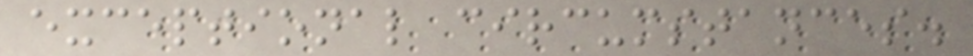exceptional circumstances.
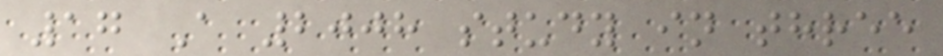17 A 2008 study in three
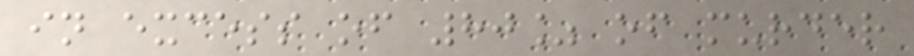in excess of 80% of murder
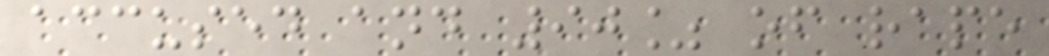accused and 90% of rape
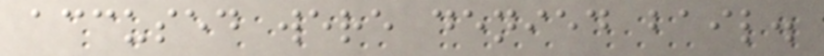accused were denied bail.
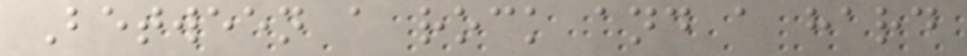Between a rock and a hard
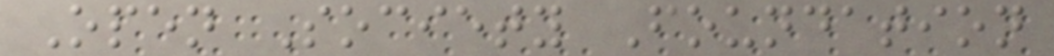Open Society Foundation
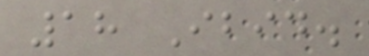18 Ibid.
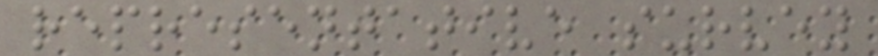representative survey
